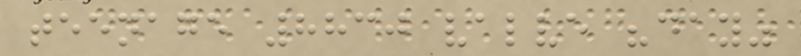teenage 8830 valve "day"
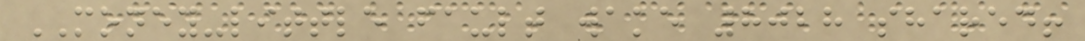MONEY-little fault wake 8028 shared!
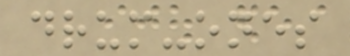drum-ones
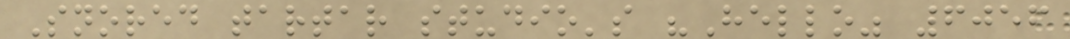Snored tartar studio's "Hello" 6056
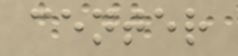center
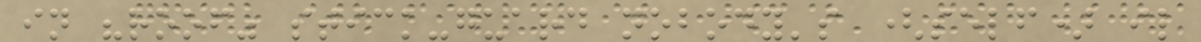in "roof" stick-guard nobody's (self) il
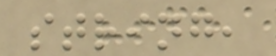string,
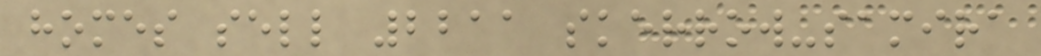homes sell 2211 skerrow-samira
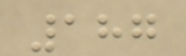187
